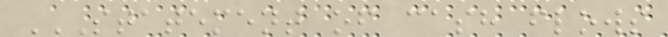STATEMENT OF CASH FLOWS
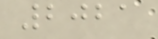2021
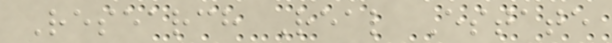Research Real Estate
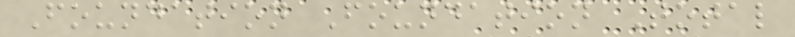Foundation Foundation Total
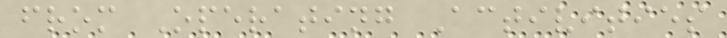from Operating Activities
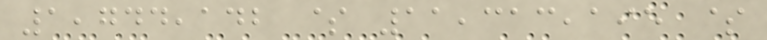1,744,142 $ 11,313,195 $
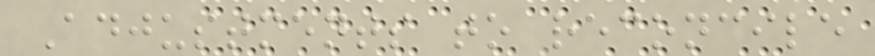Adjustments to reconcile
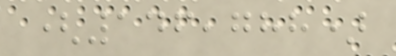(146,788)
